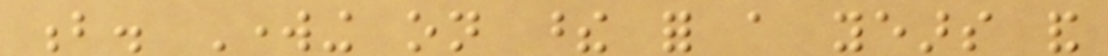b. Working on these for a years and
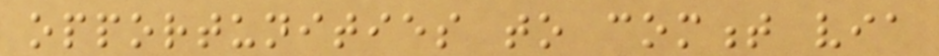opportunities to comment via
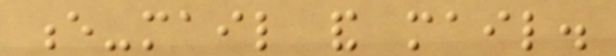e-mail and mail.
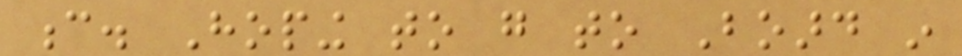c. Hoping to go to Board in
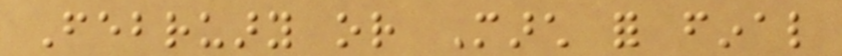February or March for final
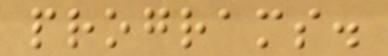programs.
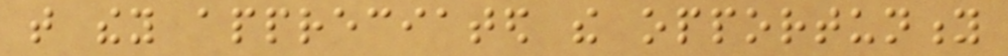that they appreciated the opportunity
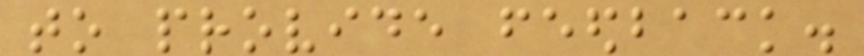to provide feedback.
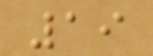19
